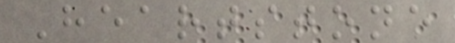Heartstone
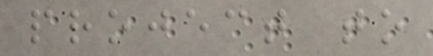project to
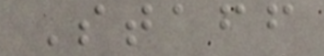Staff
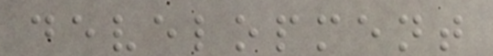development
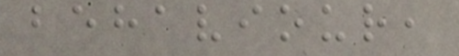behaviour,
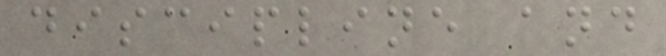discipline and
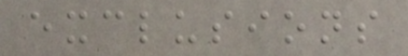exclusions
